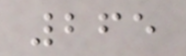265
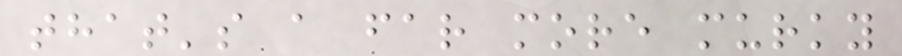that's a far more murky
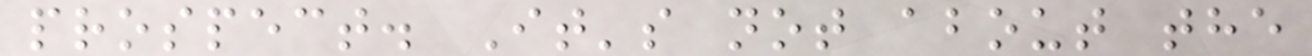prospect. It's not about the
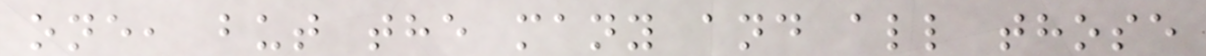one, but the many and all those
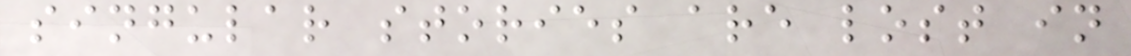singular stories are lost in
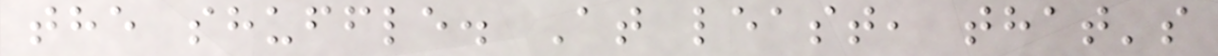the shuffle. At least, that's
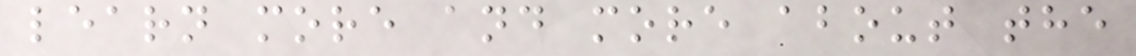learn more and more about the
